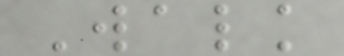Walk
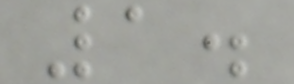1.
